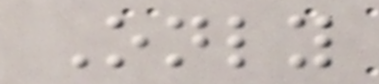Only
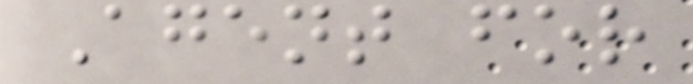Agent for
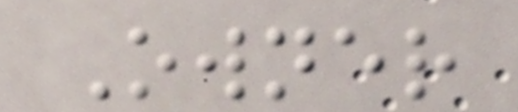Owner
